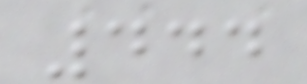444
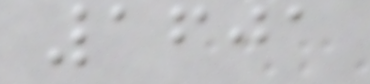1601
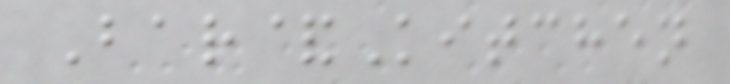Bar&Kitchen
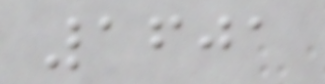1601
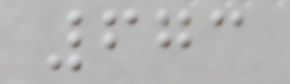673
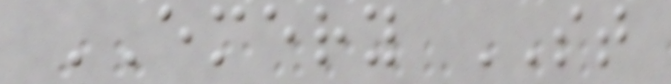EMERY ST
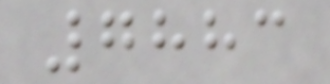7883
